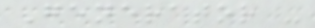Generator -
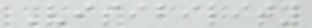Visibility
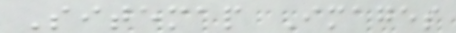Sitemap Images
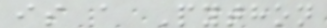is a Python
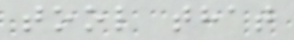tool that
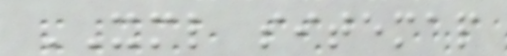XML sitemap
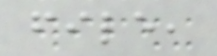file,
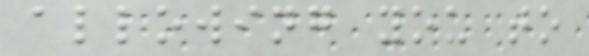allowing you to
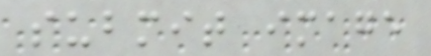submit image
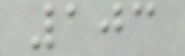103
